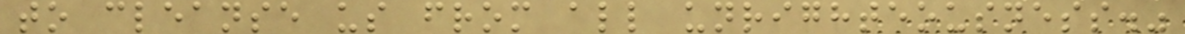to cleanse us from all unrighteousness."
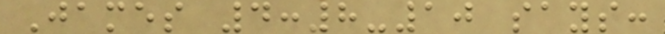James 4:8-10 says:
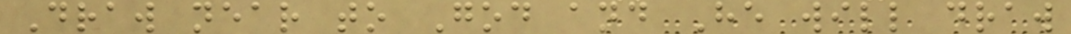Draw near to God and He will draw
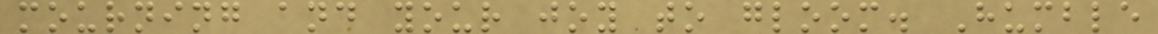mourning and your joy to gloom. Humble
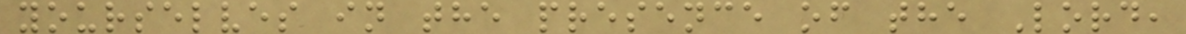yourselves in the presence of the Lord,
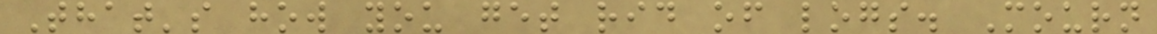That's how you get rid of logs. Mourn
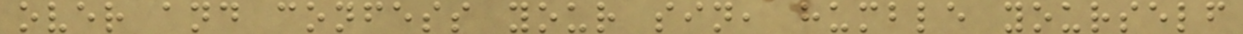over and confess your sin, humble yourself
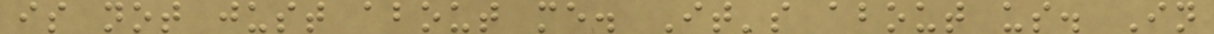is not just about me. It's about us. In
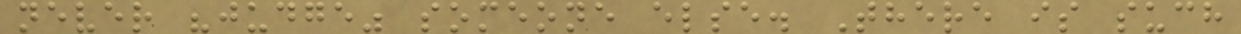never "judge" someone else. There is such
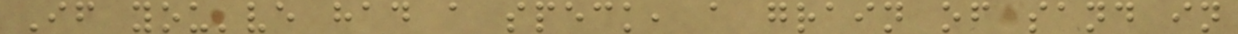If you've had a speck, a grain of sand in
